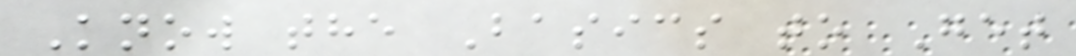Know the Basics to Get
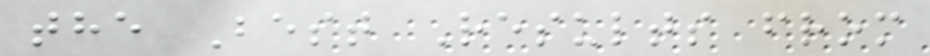the Best Results from
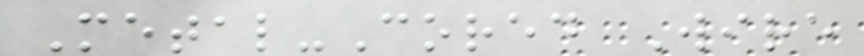Metal-Cored Wire
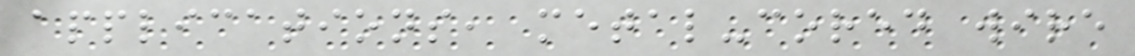applications, metal-cored wire
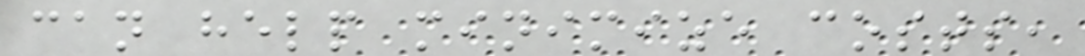can help minimize costs,
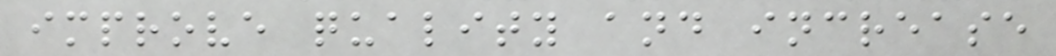improve quality and increase
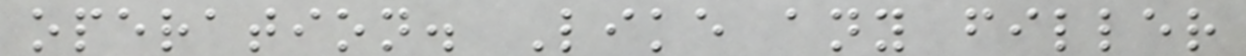operation. Like any filler
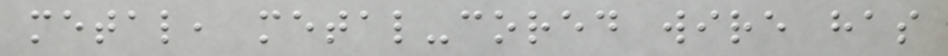metal, metal-cored wire has
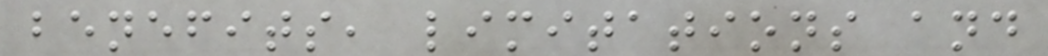benefits, limitations and
